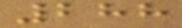288
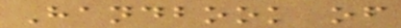Handbook of
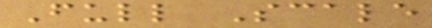Full Scale
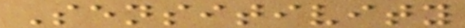Sensitivity
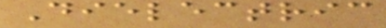Dielectric
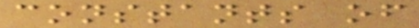constants of
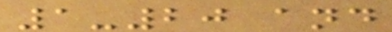1-20 and
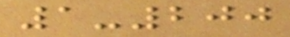1-200
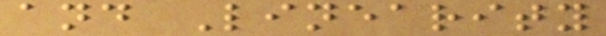and Linearity
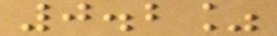0.2%
